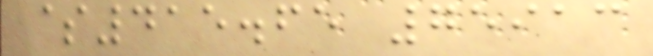$415.65 75913
